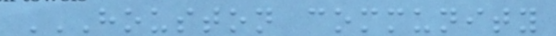HOUSTON COMMUNITY
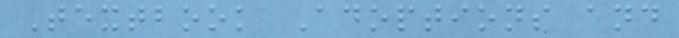Textbook Adoptions and
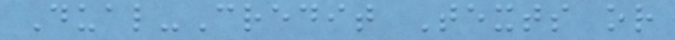Dual-Credit Texts or
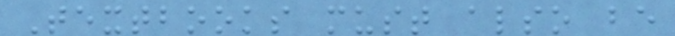Textbooks must also be
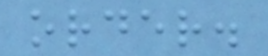order.
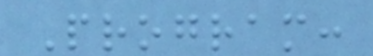Program:
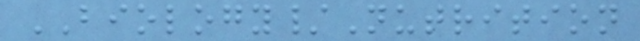BIOLOGY/Nutrition
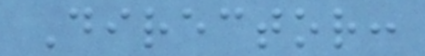Director:
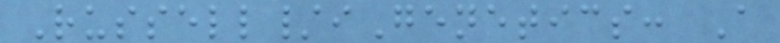Russell/iGenetics: A
